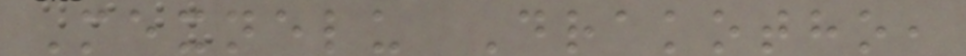Mexnelu Drakotho,
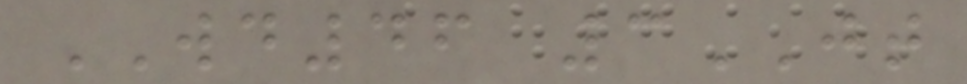WD46 3JT
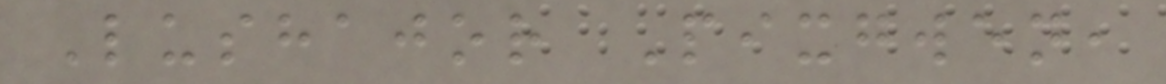Lushajor Pixgwen,
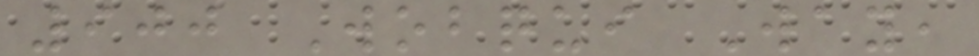900 Wobqui Way,
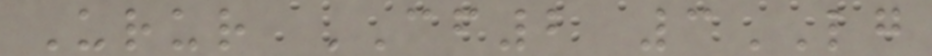Urur CF2 3LG
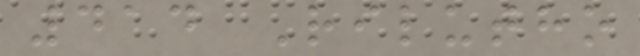414 Rilutho
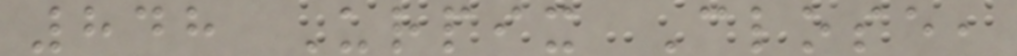848 Urpix Close,
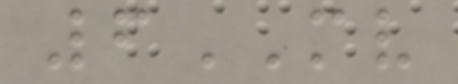6MV
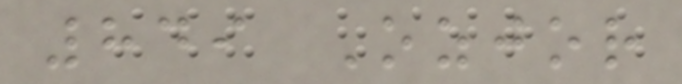849 Ozjor
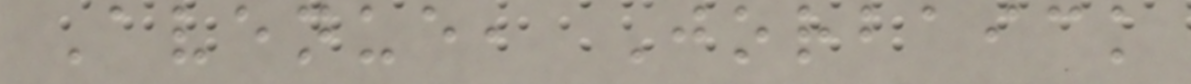Avenue, Jorbaick
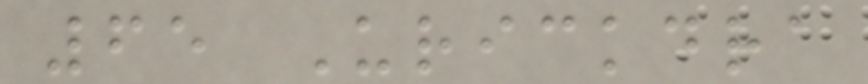65 Urickdra
